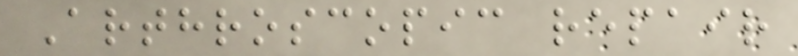Arthroscopic repair
